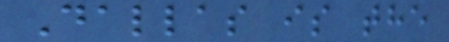Dallas is the
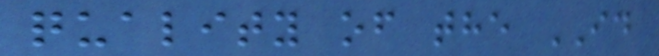quality of the ID
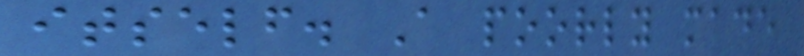itself. A poorly made
